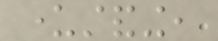understanding,
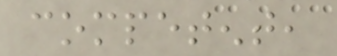competent,
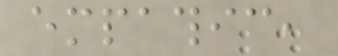empathic,
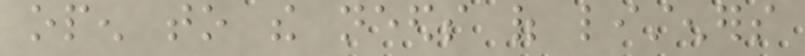open to the needs of listeners
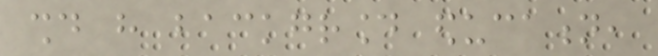should have background education,
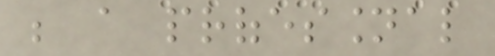be a professional
